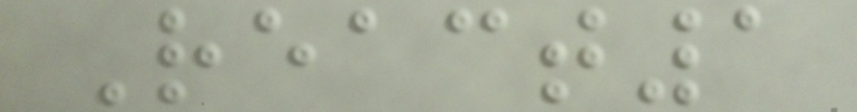React1
